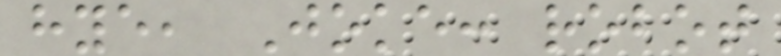hye, Joke: robot
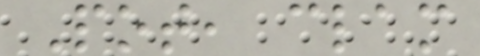Pot, clam
